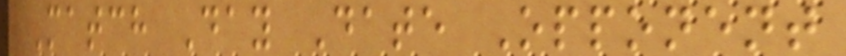Match Day Date Opponent
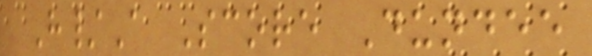H/A Score Dundee
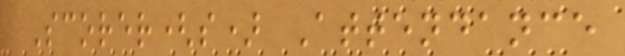Scorer(s) Attendance
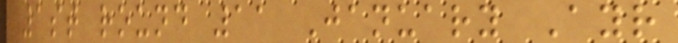1st round 11 January Ayr
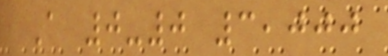A 0-0 3,000
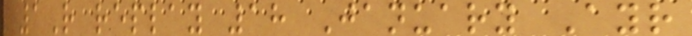1R replay 18 January Ayr
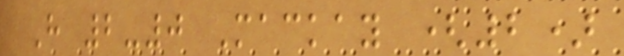H 2-0 Mackay (2)
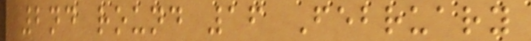2nd round 16 February
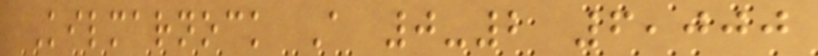Kilmarnock A 0-2 6,000
